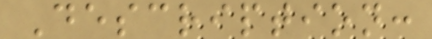Description:
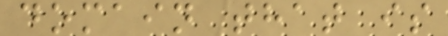domain that is
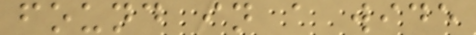found in a wide
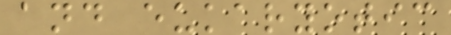and eukaryotic
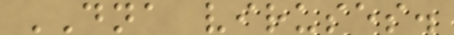DNA viruses.
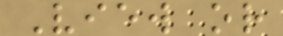View or
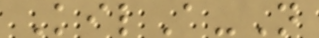KilA-N
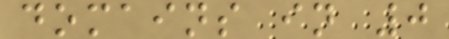domains in 0
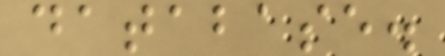database.
